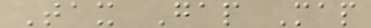Tax Gap Map
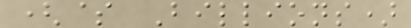($ Billions)
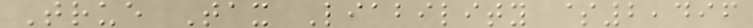True Tax Liability $2,496
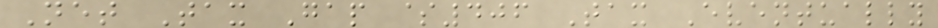Net Tax Gap $406 Tax Eventually
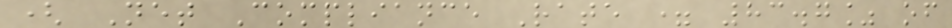( Net Compliance Rate = 83.7% of
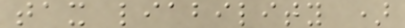tax liability )
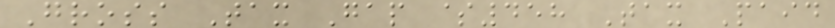Gross Tax Gap $458 Tax Paid
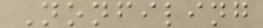Nonfiling
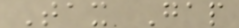Tax Gap
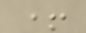+
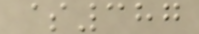$387
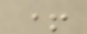+
